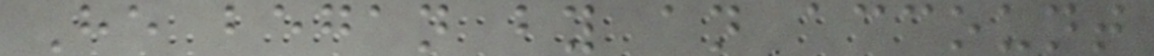He began by an account
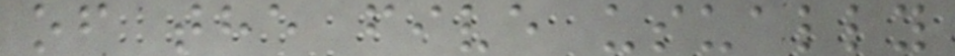of the five usually
